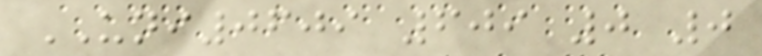UNI0609 609 0 0
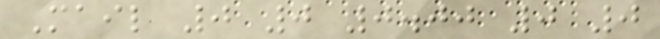Mail 0 0 0.00 0 0
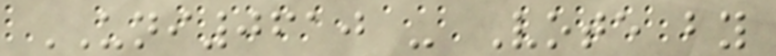UNI0610 - Vote by
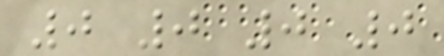0 0 0 0
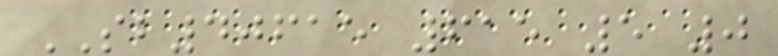SB40615 615 5 0
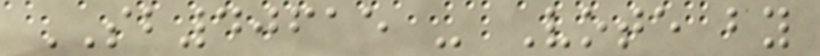SB40615 - Vote by
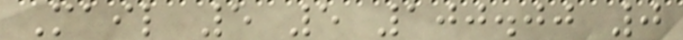Mail 5 5 100.00 0
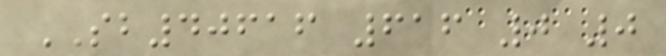SB40616 616 0 0
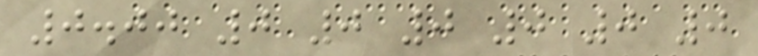0.00 0 0 0 0 0 0
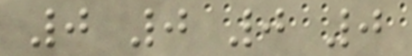0 0 0 0
